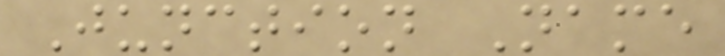Junction Name
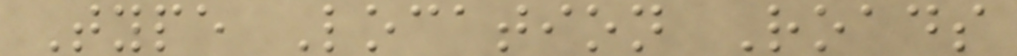Type Location Roads
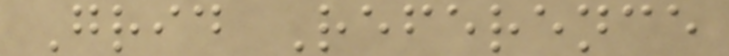Grid Reference
